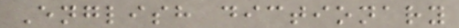English dictionary
